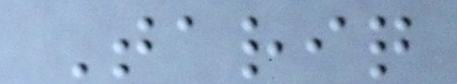Tariq
